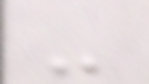-
